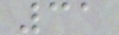31
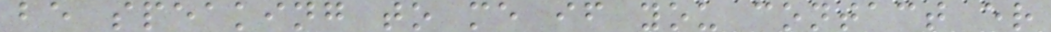be speaking to me if you contact er
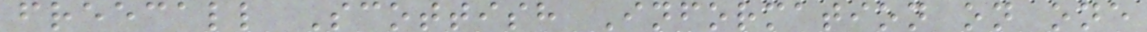freecall Scottish Information on one
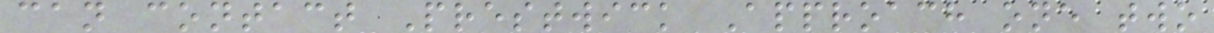can contact Prestwick Approach one two
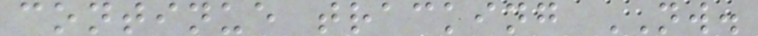continue tracking NW.
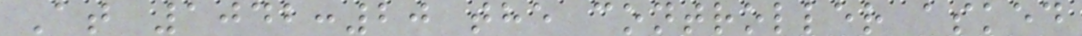At 1042:20 the controller asked
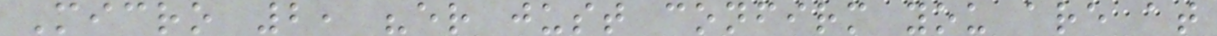Micro 2, "er just confirm you are at
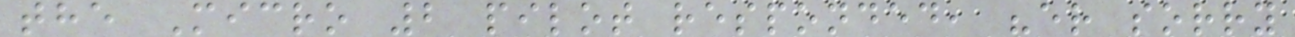the Micro 2 pilot responded, "er sorry
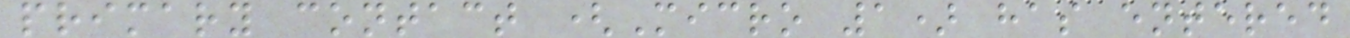primary contact (Micro 1) has entered
